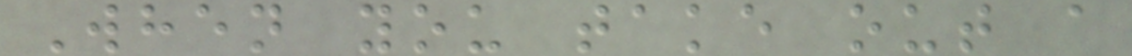When you take out a
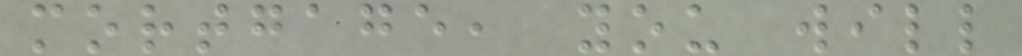mortgage, you will
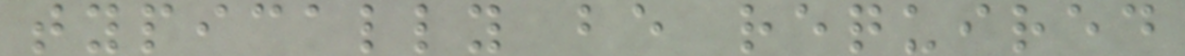typically be required
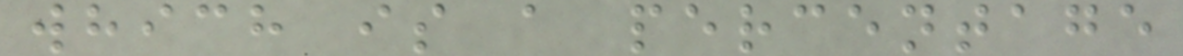which is a percentage
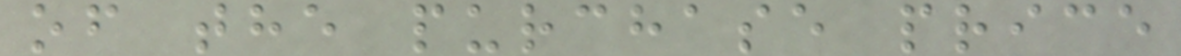of the purchase price
